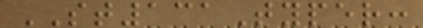ST131Typer:
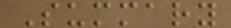Summary
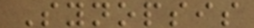Synopsis
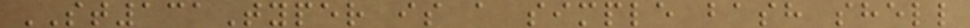ST131Typer is a simple bash shell
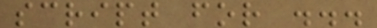script for ...
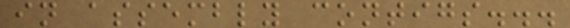in assembly contigs...
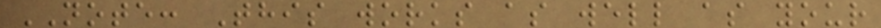NOTE: This works as well as your
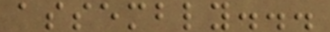assembly...
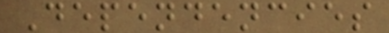Dependencies
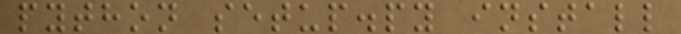python setup.py install
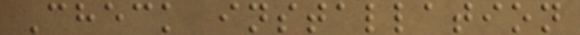Check installation
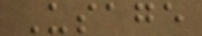Usage
